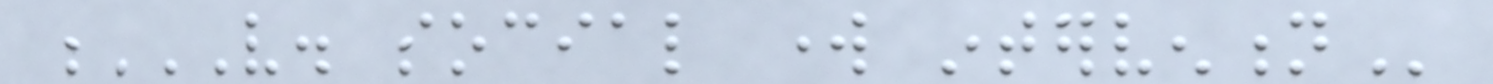V. SOCIAL WORK INTERVENTION
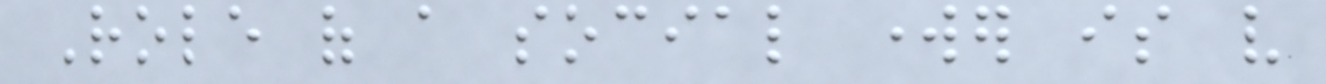Role of a social worker is very
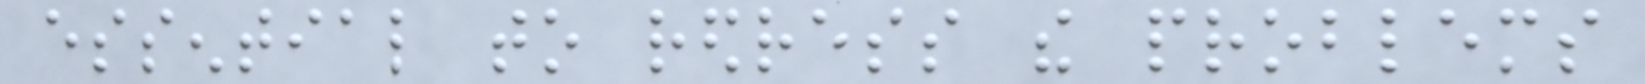essential to redress the problems
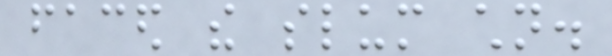faced the slum children.
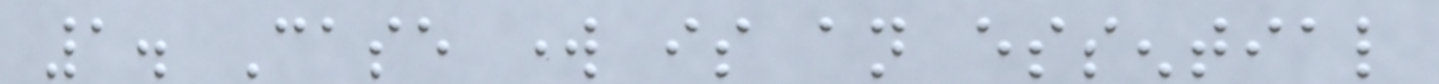1. Case work is an essential
